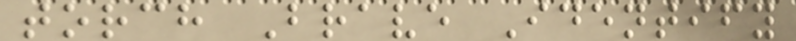torch Brave Identify
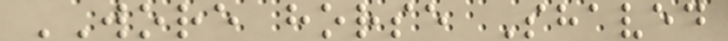WORE horse Shaved
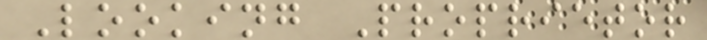Looking Proprietor
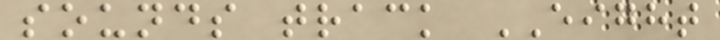sounds track EIGHT
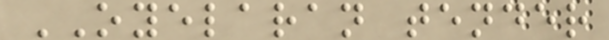OYELARAN tender
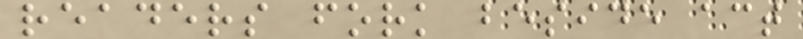readers fork beside act
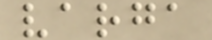varga
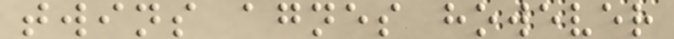twins agnes however
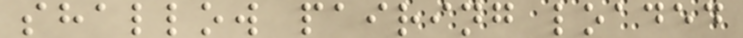shallow pairing loaded
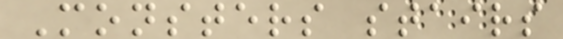Monsters stairs
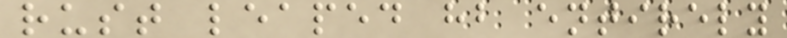rust leaped hb entirely
